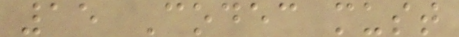15 Codec must
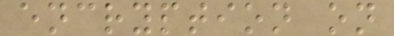encryption on
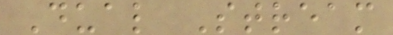Dual Stream
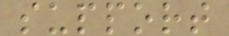support
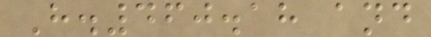H.460.18 and
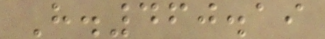H.460.19
